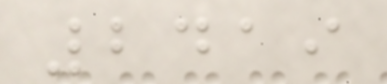2419
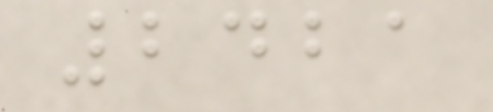2421
